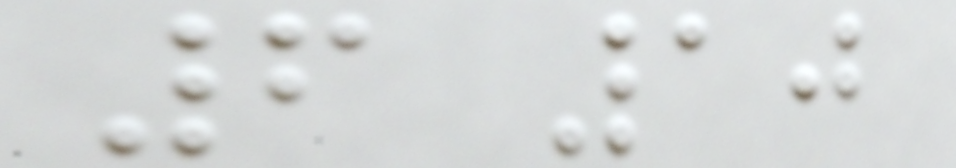6 10
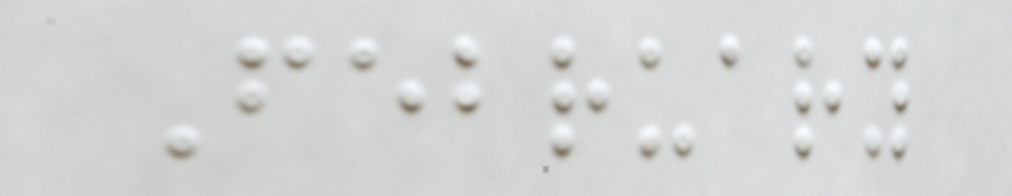February
